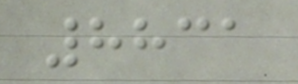8831
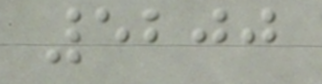5200
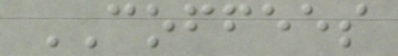COFFEES
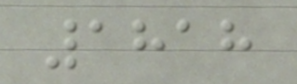1818
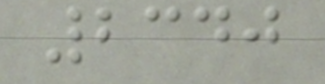2340
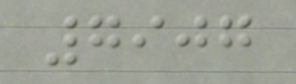7907
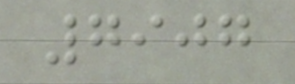7907
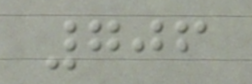706
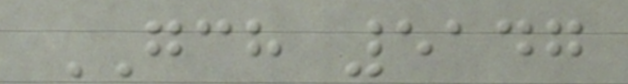GCH 5147
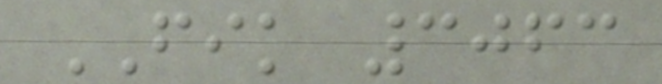FIK 3063
